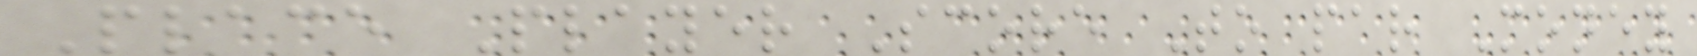Place Player Score To par Money
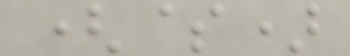($)
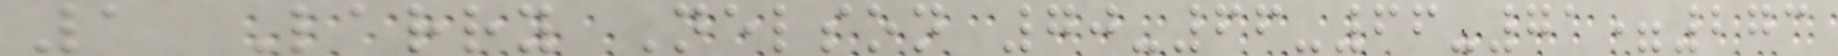1 Larry Nelson 70-66-66-71=273
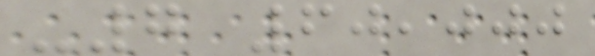-7 60,000
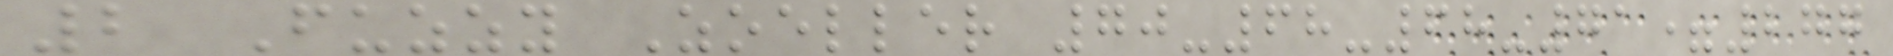2 Fuzzy Zoeller 70-68-68-71=277
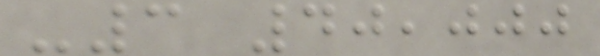-3 40,000
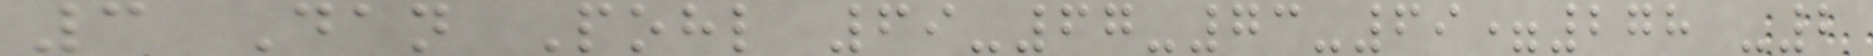3 Dan Pohl 69-67-73-69=278 -2
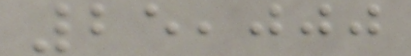25,000
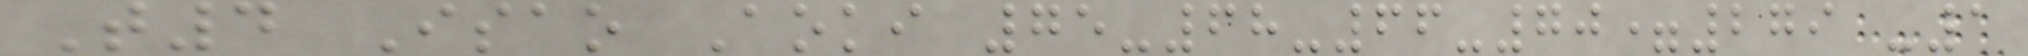T4 Isao Aoki 75-68-66-70=279 -1
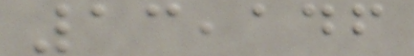13,146
